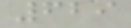629
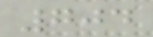704
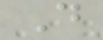D
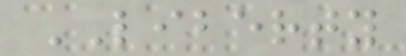LIBERTY
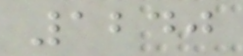1240
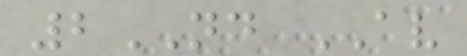2ND AV
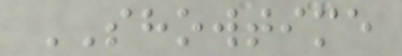SHOWTIME
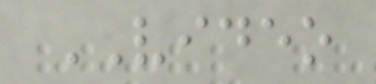VIDEO
